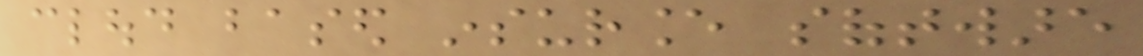cloud based insurance software
